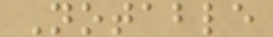Notable
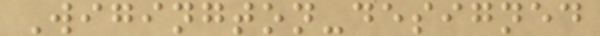Wigington-designed
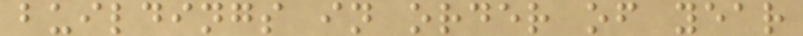buildings in order of year
